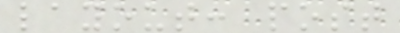layout: post
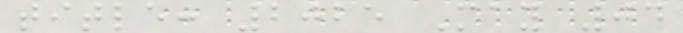title: 2025 May 04
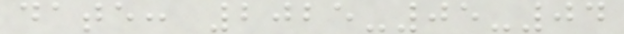date: 2025-05-04
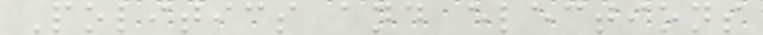Politics and elections
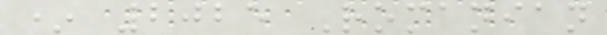* 2025 Romanian
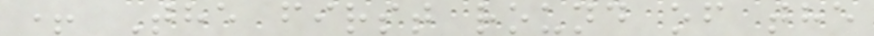+ The first round of the
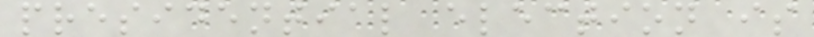presidential election is
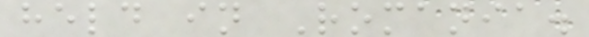held in Romania.
